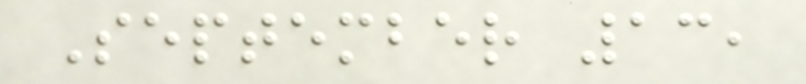September 13,
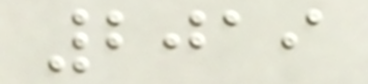2019
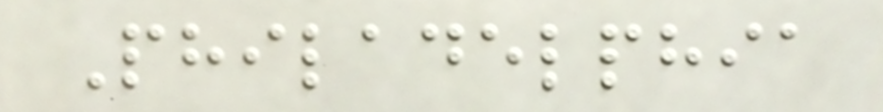Philadelphia
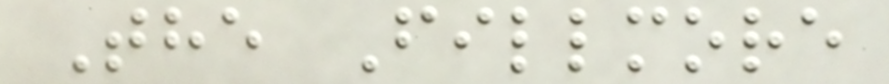The Fillmore
